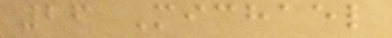26 Michael
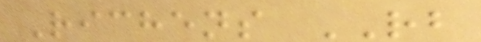Richens RB
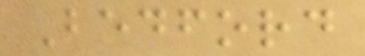Bedford
